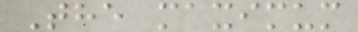The maximum
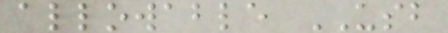allowable USB
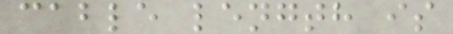cable length is
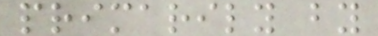primarily by
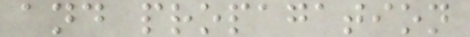and propagation
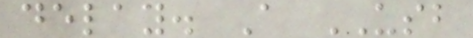delay. A USB
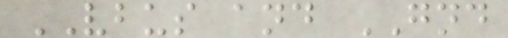VBUS and GND
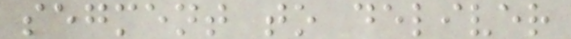segment to deliver
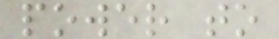power to
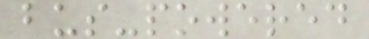bus-powered
